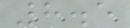8.5
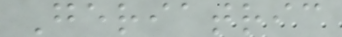Geriatric
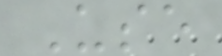Use
